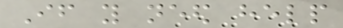If you need help
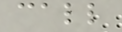call
